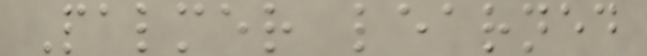Palmer learned
